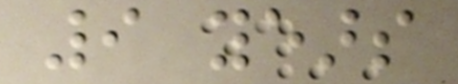9 years
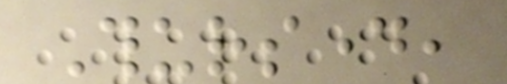Thursday,
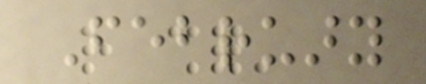February
